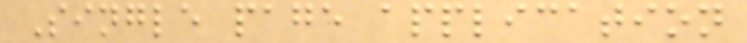Single page application
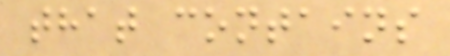that contains
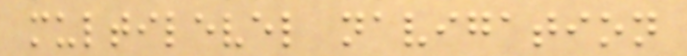multilevel navigation
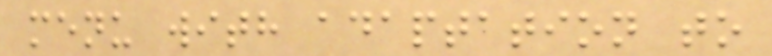menu with adaptation to
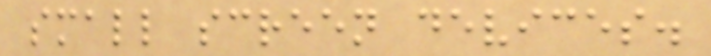small screen devices.
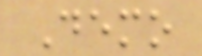Demo
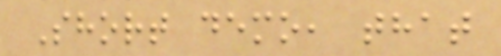Short demo, that
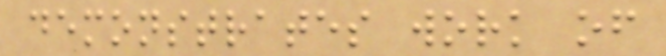demonstrates work of
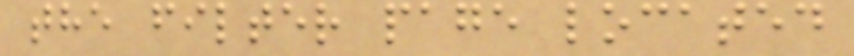the filter page located
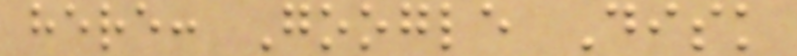here: Google Disk
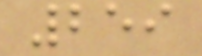259
